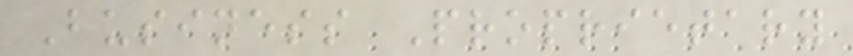Business Proprietary
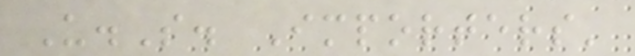U.S. Importers'
